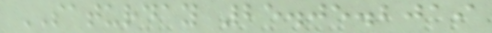SATURDAY 25.05.2019
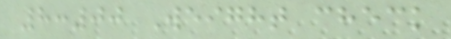8:00 Weight check
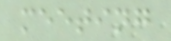meeting
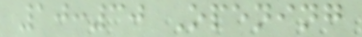10:30 Opening
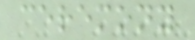ceremony
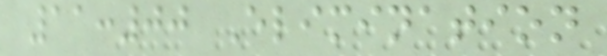11:00 Elimination
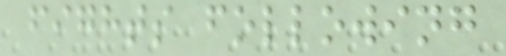fights following
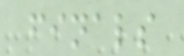finals
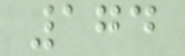174
